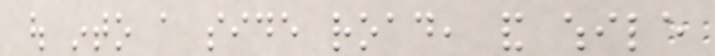out into a side road, and while
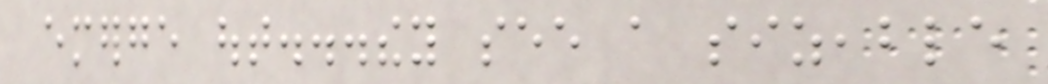emerge out...they see a sizeable
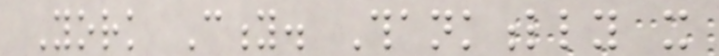York City. Thankfully it
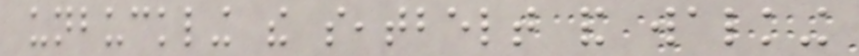unbuckling the seatbelt and walking
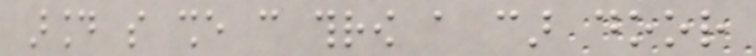around so she can throw a car door
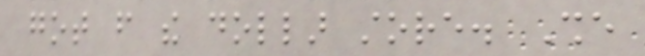got from the dollar store. She
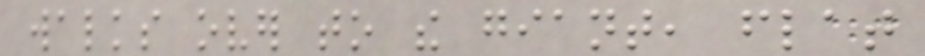walks over to the giant, flat
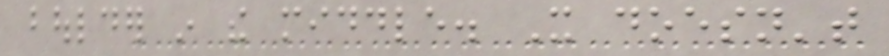boulder in the middle. It doesn't
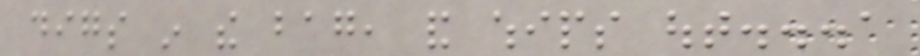digs in the bag, and whips out...a
